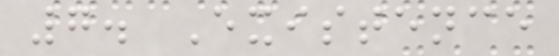7. Existence
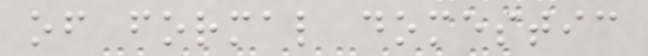of formal domestic
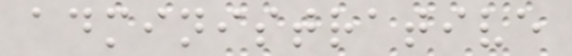administrative
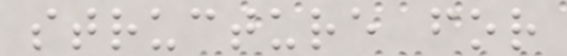structure for
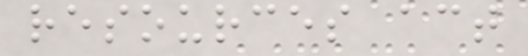resources act
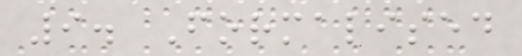9. Formalised
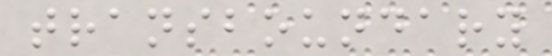transboundary
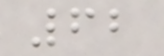62
